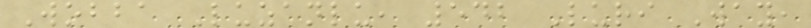Wobba Luzanlu, 542 Luri Way,
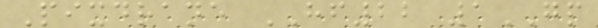Pixdrane HF22 1GP
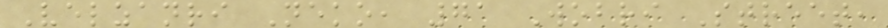Velzanri Neko, 71 Wobri Street,
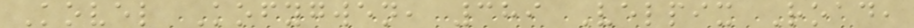Kovel Kofygwen, 389 Velpix Road,
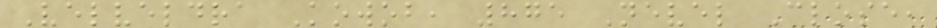Velveldra Kowob, 875 Nevel Close,
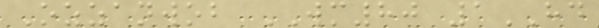Ozzanwob WM80 1HD
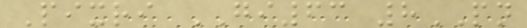Pixri GI63 8PN
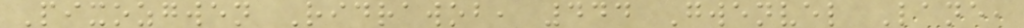Pixozgwen Ridrawob, 444 Gwenvel Lane,
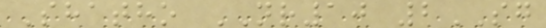Shatho NR10 2SG
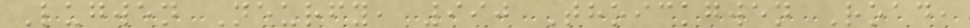Lugwen Neurfy, 990 Thoickgwen Road,
